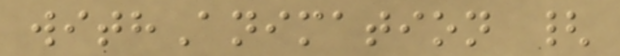withAnimation {
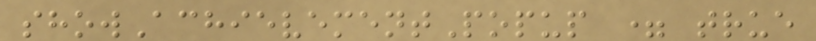showAchievementPopup = true
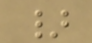}
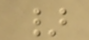}
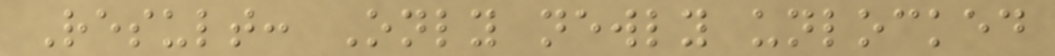Result: Only newly unlocked
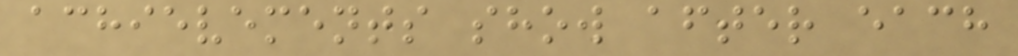achievements show after each
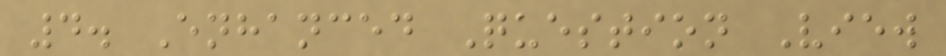4. Enhanced Question View
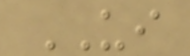UI
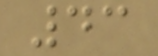43
